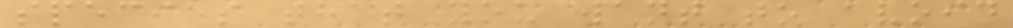species that you want to avoid
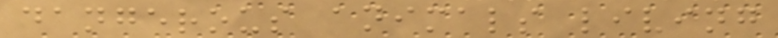dangerous animals living
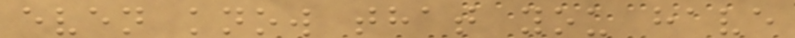even know that you have
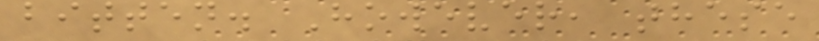bitten. However, these
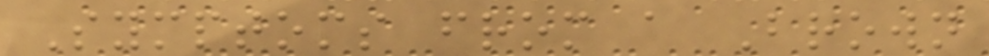Symptoms from a Brown
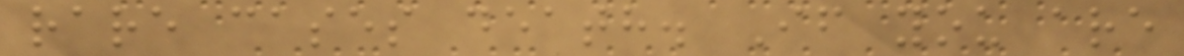rare cases death. If you are
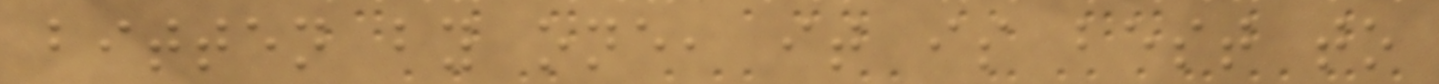bitten by one, it is best to
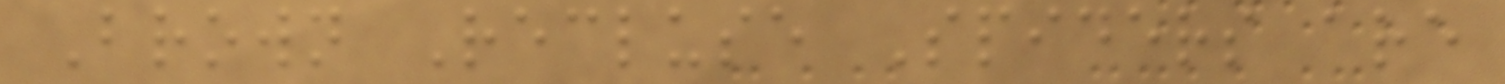Brown Recluse Spiders are
